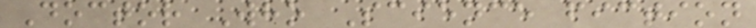Doctor Who Science fiction
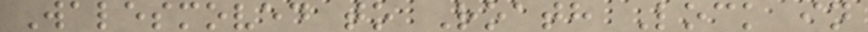Walesmoved to Roath Lock in
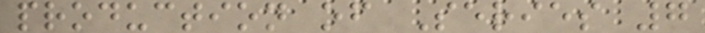production of Series 7
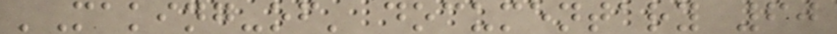'Making-of' documentary 60
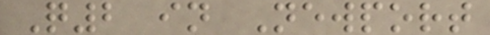Q2 in Newport
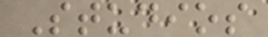Studios
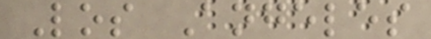Los Angeles
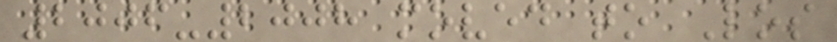2006-2008 moved to Los
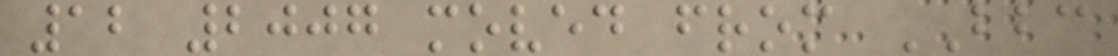12 2007 moved from BBC
